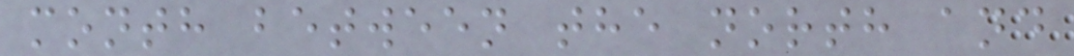month between the north and
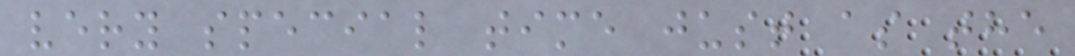very special time just as the
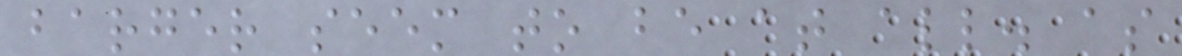barger seem to be at all. as
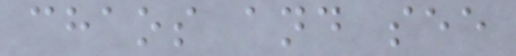chaos and see
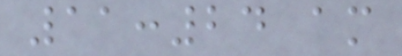11:24 am
